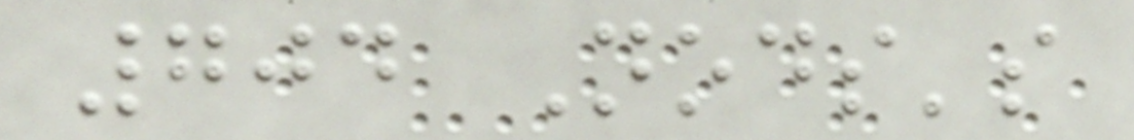704 Nods's
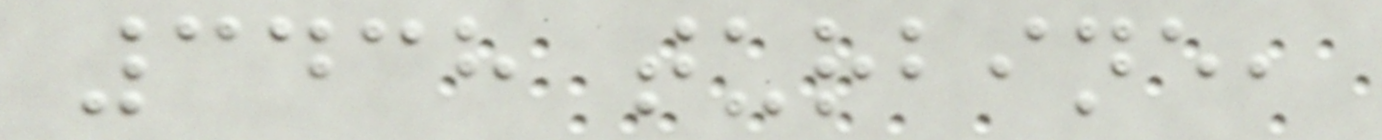3438 turbine,
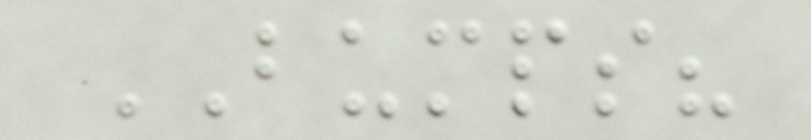BUMPS?
